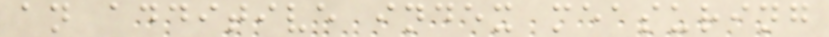an additive index measuring
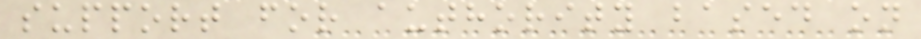support for authority based on
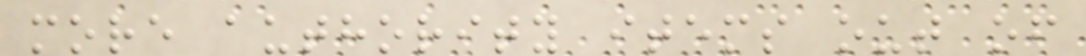more authority items out of
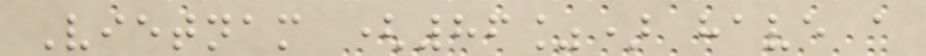Vietnam (86%) have a
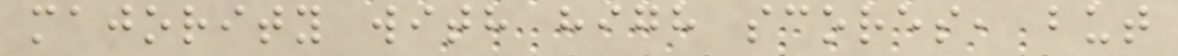majority with high scores, but
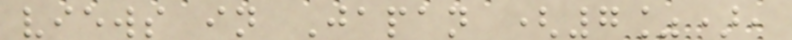views in Japan (7%),
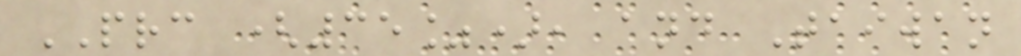PRC (35%), and Taiwan
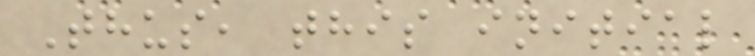Thus, this initial
